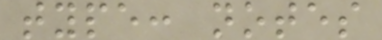type: notes
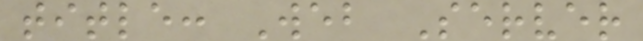title: Web Server
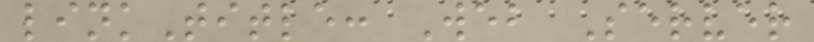linkTitle: Web Server
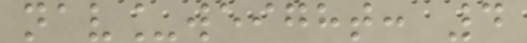nav_weight: 4
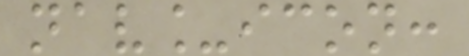nav_icon:
